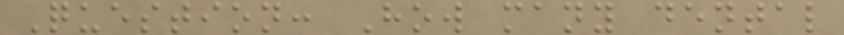Question: How many dental
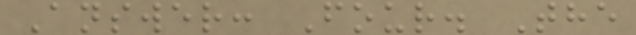Answer: Four. The
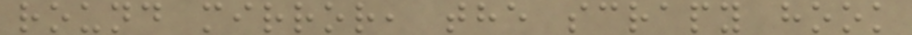round mirror, the scrapy hook
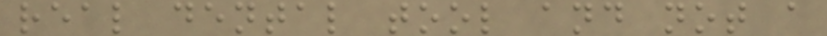real dental tool and not a
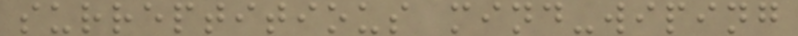surreptitious mind-wiping
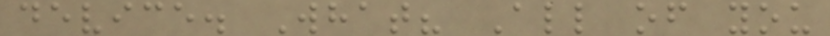device. What? All of you
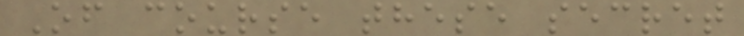Of course these secret
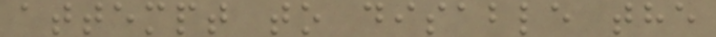attempt to disable the
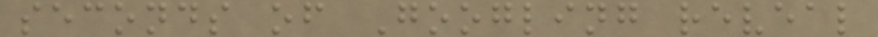seconds of Googling reveal
